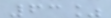63%
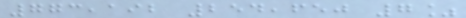773,192 254,650 7%
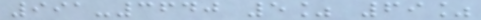991-3640 5% 69%
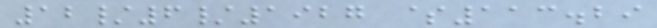12/6/1927 $113.29
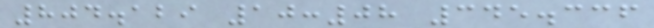804.129 10:08 345.336
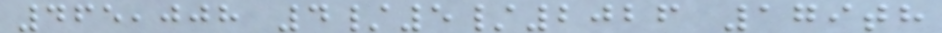465,008 4/5/2026 179th
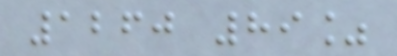1260 89%
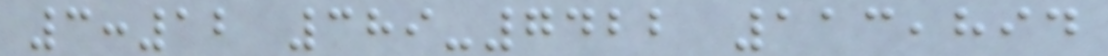3:12 389-7422 113,894
